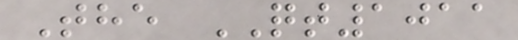The QT1011
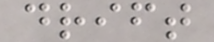drift
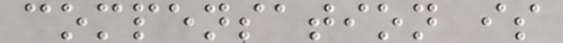compensation is
